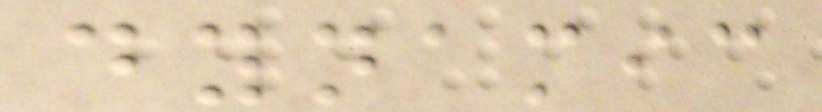dynamic
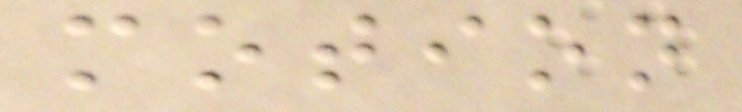motion
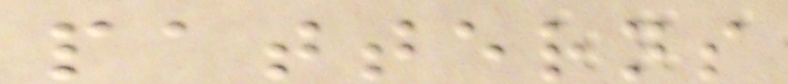patterns
